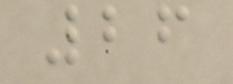26
